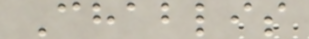Chablis
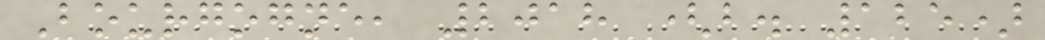Bourgogne, 2018 (b. 125)
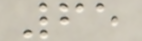65
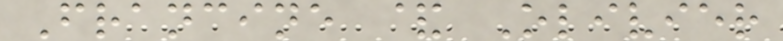Francine & Olivier
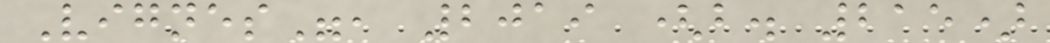Vignes", 2019 (b. 215)
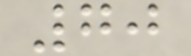70
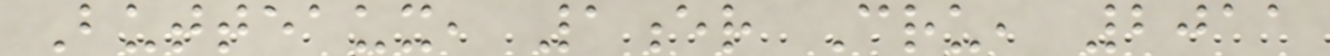Butteaux, 1er Cru, 2011
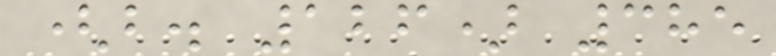(b. 126) 385
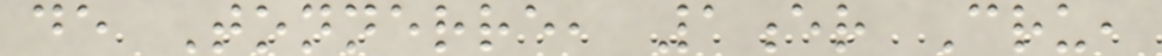de Tonnerre, 1er Cru,
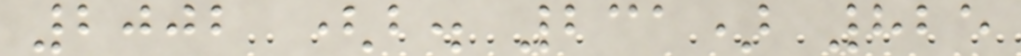2002 (b. 231) 825
